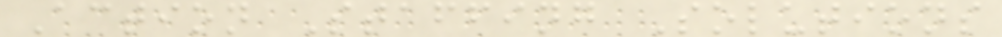Action Staffing Solutions
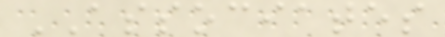ASSOCIATES
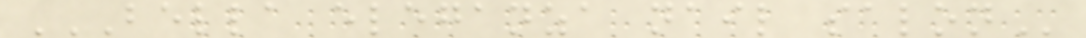BELLA ELEGANZA NAIL SALON
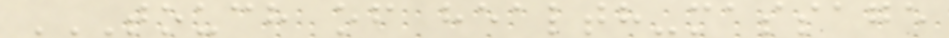TOUCH OF HEALTH-MASSAGE
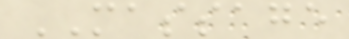MASSAGE
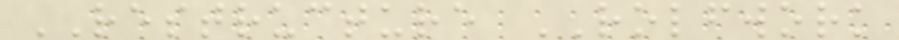RESTRUCTURE ROLFWORK
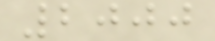2000
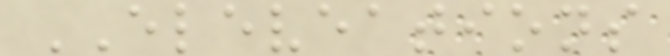ELEVEATIONS
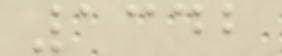1342
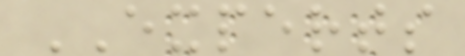EXPERTS
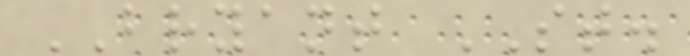BRYANT ST.
